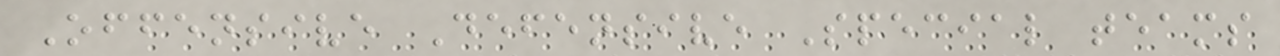Offensive Defensive Special teams
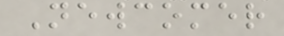Newcomer
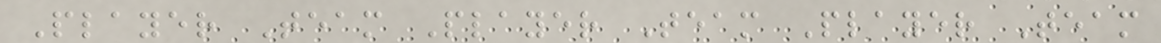Player Team Player Team Player Team
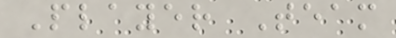Player Team
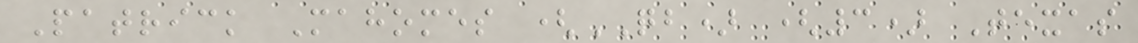Patrick Mahomes (QB) (3) Texas
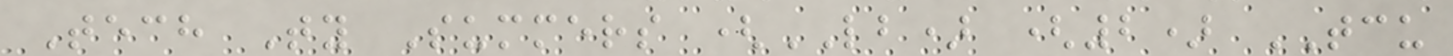Tech Ty Summers (LB) (2) TCU
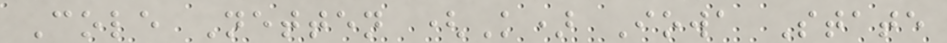Cole Netten (K) Iowa State
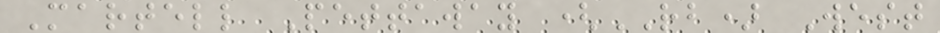Martell Pettaway (RB) West
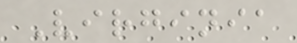Virginia
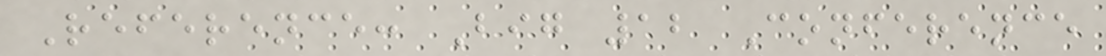Reference: Big 12 Conference
